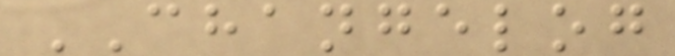CHANGELOG
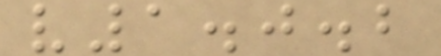v1.0.2
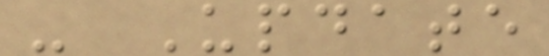- Update
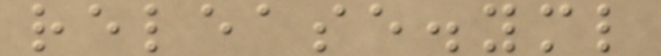release.yml
